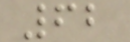62
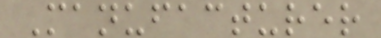Manufacturer
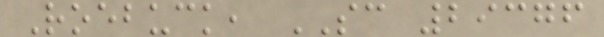Roebuck, SC 29376
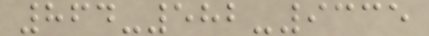864-582-9335
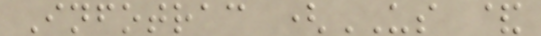Infotrac (US &
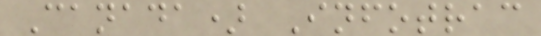Canada) Infotrac
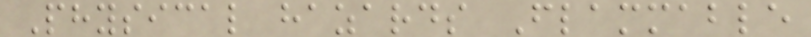Physical hazards Flammable
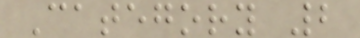Category 2
